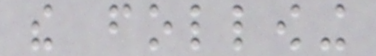the following
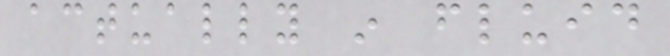actually in fluid
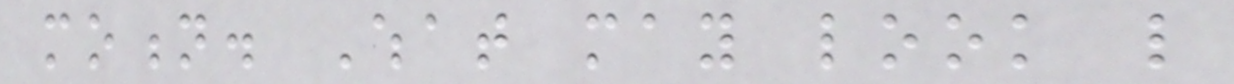motion. What may look like
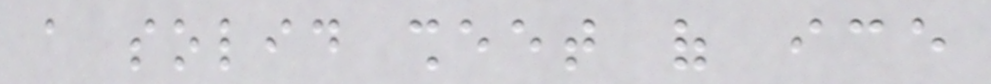a solid sheet of ice
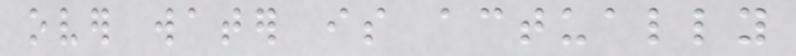over water is actually
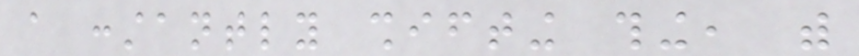a constantly shifting thing, with
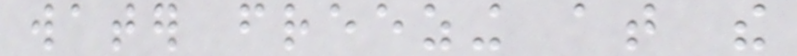water freezing at the
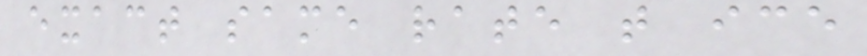exact same rate that ice
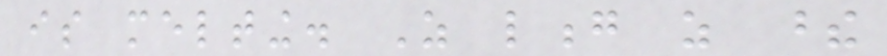is melting. As long as these
